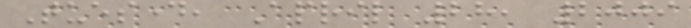Tuesday, April 28, 2009
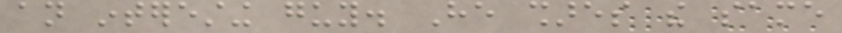an interesting guy. He shares the same
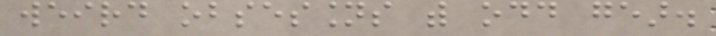weird obsessions with odd gear.
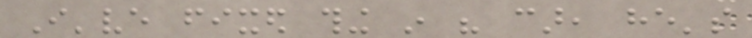I've fixed thing in his car, he's
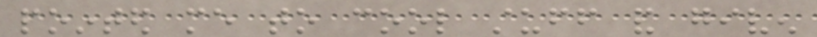pointed me to cool stuff and given
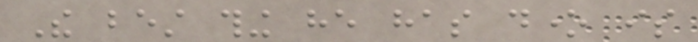The best thing he has done is
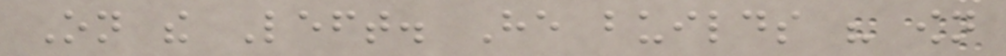On the Left. He builds his own
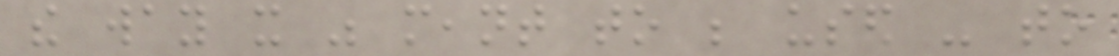the way it was meant to be used - to
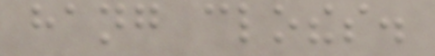hang clothes.
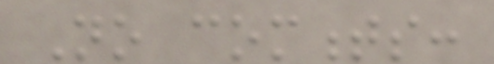No comments:
